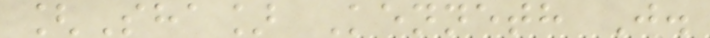[Sha] Kenneth J.
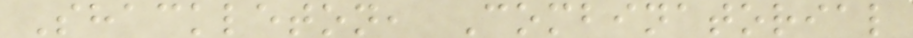Shackleton, Combinatorial
